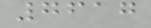7617
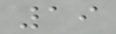19
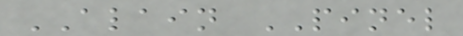ALAIN PINEL
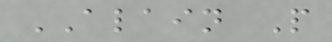ALAIN P
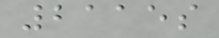2115s
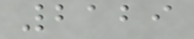2129
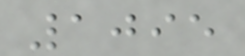1095
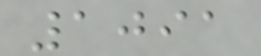1091
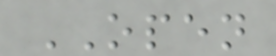OPEN
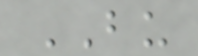BU
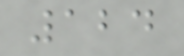124
